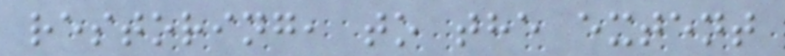restoring, to the extent
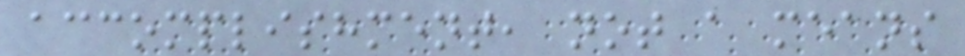accomplishment, not a means
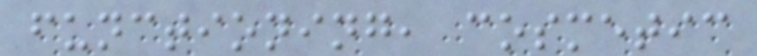functioning, cosmetic
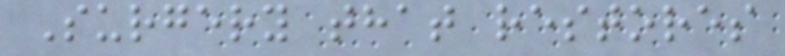Surgery that restores
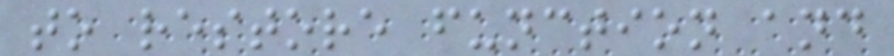to restore function and
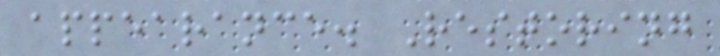appearance. Restoring
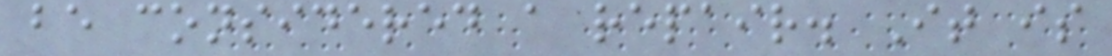be considered a repair. It is
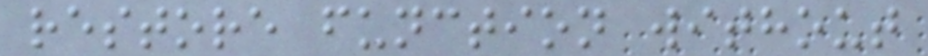restore function without
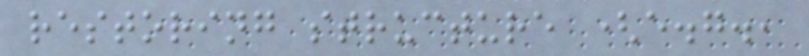restoring structure (e.g.,
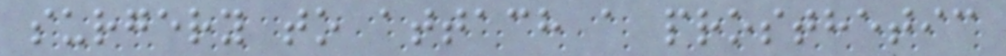surgery to attach a prosthetic
